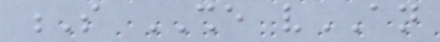S SHE vAN
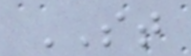ST
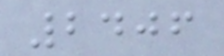2406
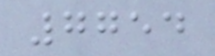7754
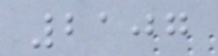2107
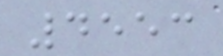4553
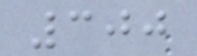300
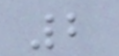2
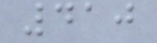410
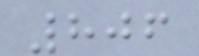806
